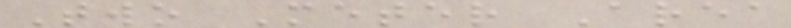Two Meter Area
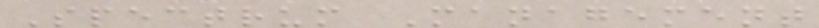Spectrum Management
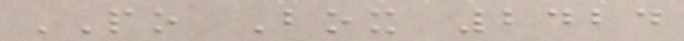PO Box 2424
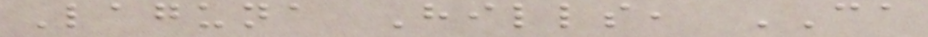Laguna Hills, CA
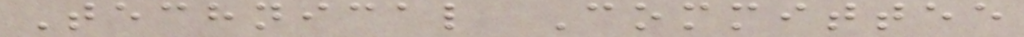Technical Committee
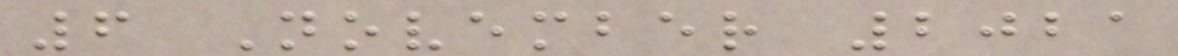6 November 2021
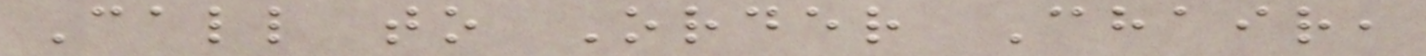Call to Order Chair,
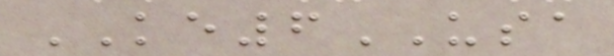KE6USA
